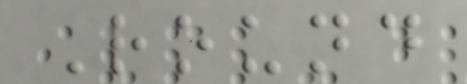Round
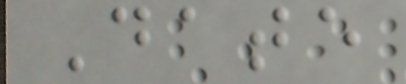Date
